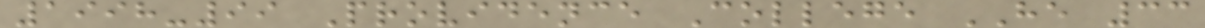1998-99 Providence College HE 33
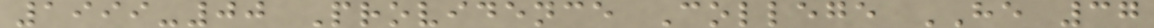1999-00 Providence College HE 37
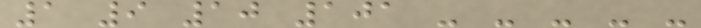1 9 10 101 - - - - -
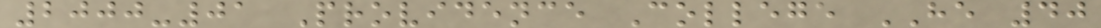2000-01 Providence College HE 40
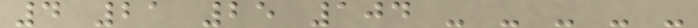4 21 25 104 - - - - -
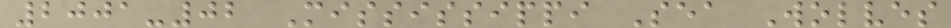2001-02 Mississippi Sea Wolves
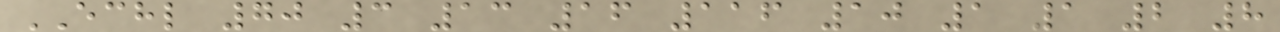ECHL 70 3 13 16 116 10 1 1 2 8
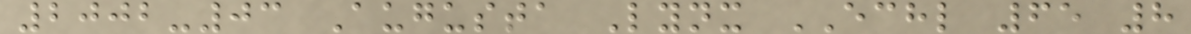2002-03 Augusta Lynx ECHL 65 8
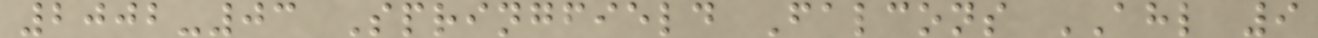2002-03 Springfield Falcons AHL 9
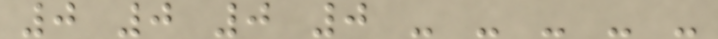0 0 0 0 - - - - -
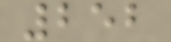252
